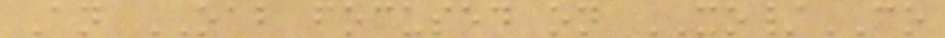An OAB focused on XO/CO
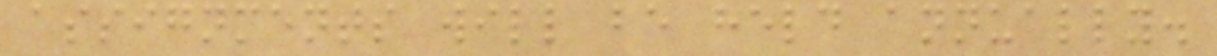assignments will be held annually.
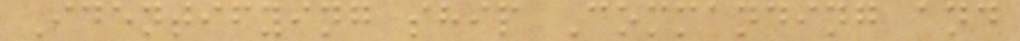Identifying ship Commanding and
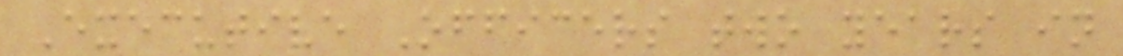Executive Officers two years in
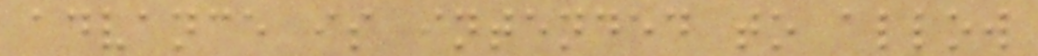advance is intended to allow
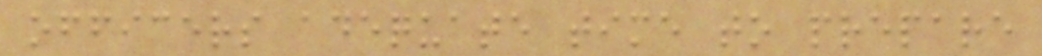officers adequate time to prepare
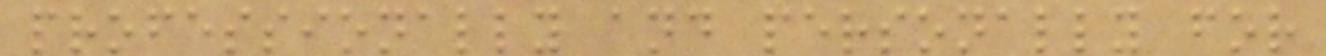professionally and personally for
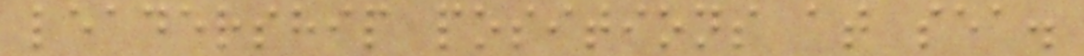leadership positions at sea.
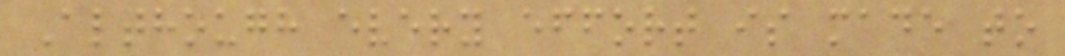Although every effort is made to
